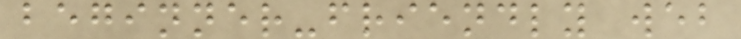beginner-friendly web
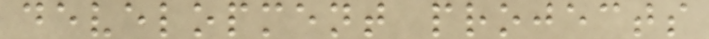development projects
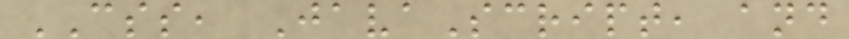CSS, JavaScript, and
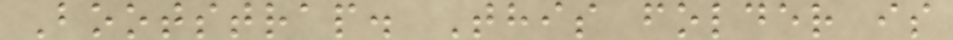Bootstrap. This folder is
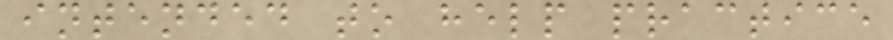intended to help practice
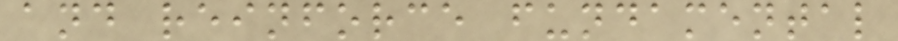and reinforce fundamental
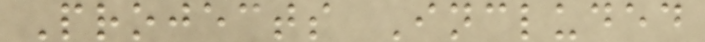Projects Included
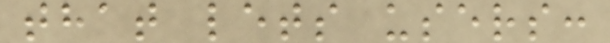that lets users:
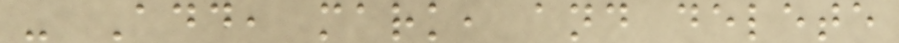- Add, mark, and delete
